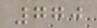770
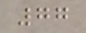77
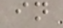in
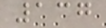137
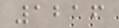1216
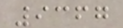9367
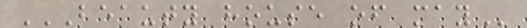BEAUTY HOUSE OF MAY
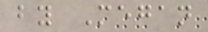by Megan
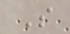S
